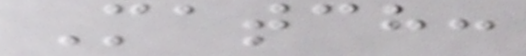Match:
